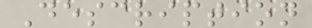Description
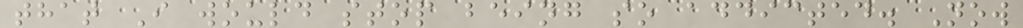that I would stop being so addicted. Now
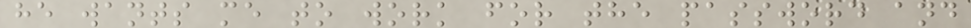he wants me to work for the password and
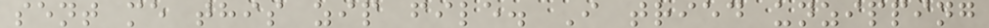sent me this zip file. I tried unzipping
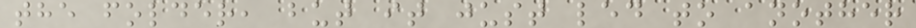the folder, but it just led to another
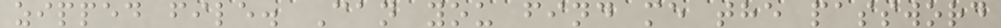zipped file. Can you find me the password
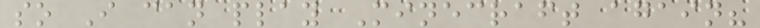so I can play Minecraft again?
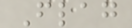Flag
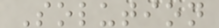Solution
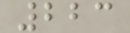223
